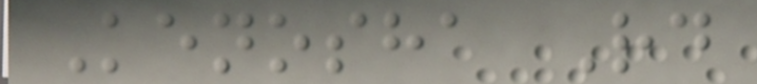Kenosha Rd
